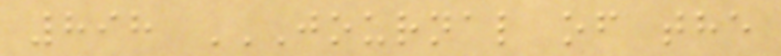898 JOURNAL OF THE
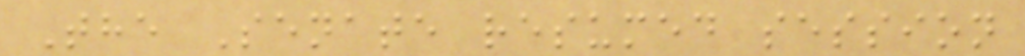The Senate resumed session
